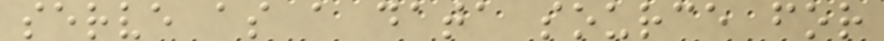serve as a data source for
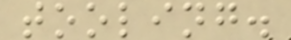tooling.
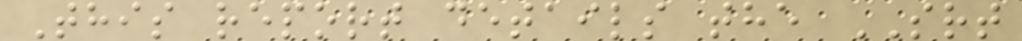This report details the SRT
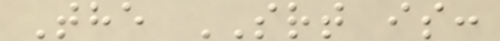The SRT is:
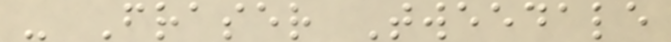- Fraser Tweedale
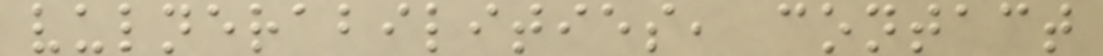vulnerabilities, contact
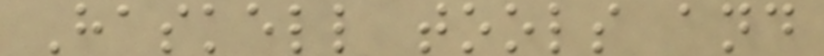Haskell tools and
